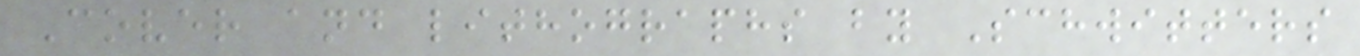Cover and lithographs by Schwitters
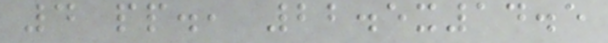4 pp., 22.5x14.5
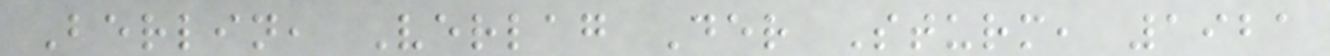Berlin, Verlag Der Sturm, 1921
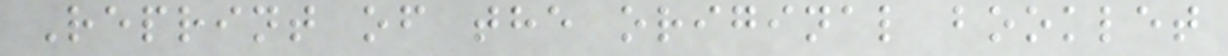Reprint of the original booklet
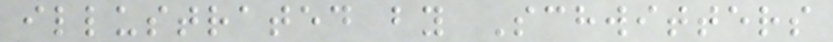illustrated by Schwitters
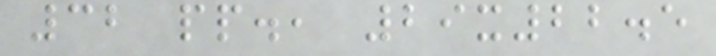32 pp., 29x22.5
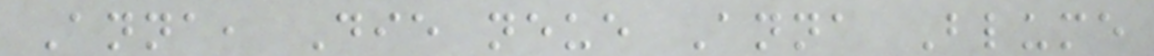Anna, Die neue Anna Blume
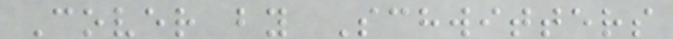Cover by Schwitters
